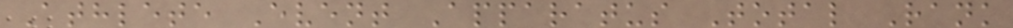Athlete Event Apparatus Total Rank
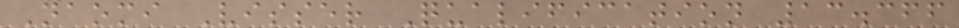Naomi Visser Qualification 13.366
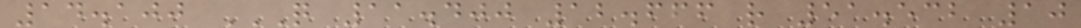14.100 Q 11.400 12.666 R 51.532 10
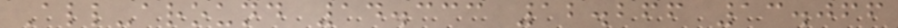All-around 14.333 12.266 13.066
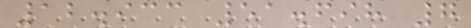12.933 51.698 7
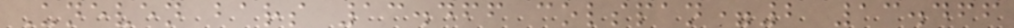Uneven bars 13.466 colspan=2 13.466
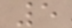5
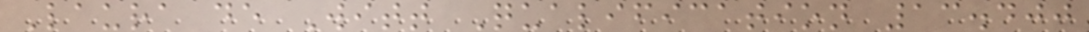Laura de Witt Qualification 13.400
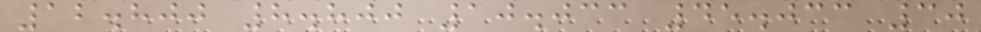12.800 8.800 10.033 45.033 30
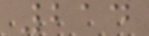214
